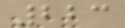223
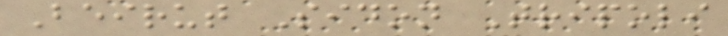Beirut Sidon Tripoli
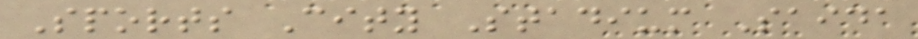Sports City Stadium Saida
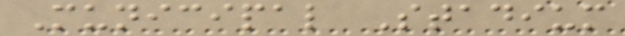Municipal Stadium
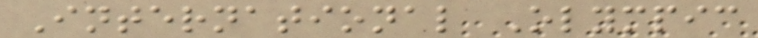International Olympic
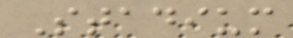Stadium
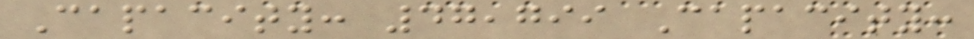Capacity: 47,799 Capacity:
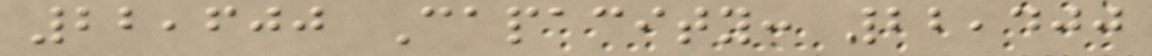22,600 Capacity: 22,400
